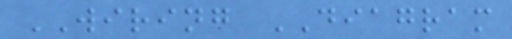WIRING DIAGRAM
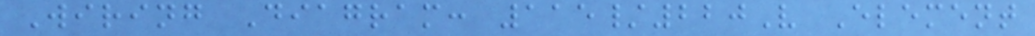Wiring Diagram: 115/220V Element
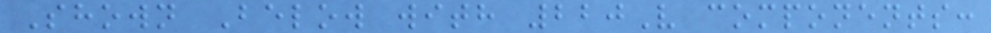Shown Below with 220V components:
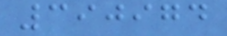390974
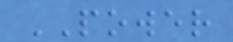POWER
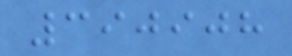390908
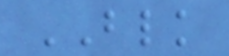BLK
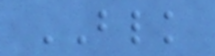BLK
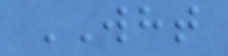WHT
